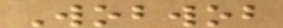Wobwob
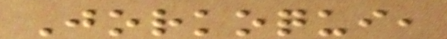Jorkoqui,
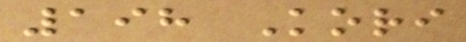198 Kori
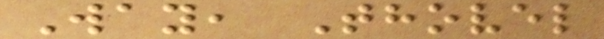Way, Thovel
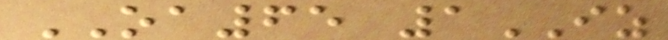OA65 1IZ
